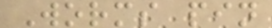Worms pin
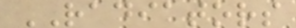RADIATORS
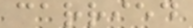carried
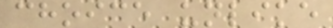choice unlike
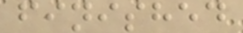finished
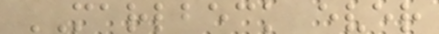MARLBECK ever
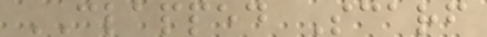CLAPPED Scarf
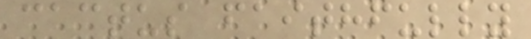cactus faithfully
